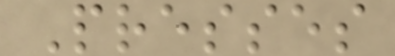Presses
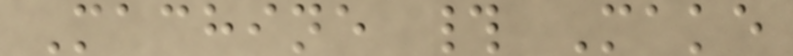Machine # Make
